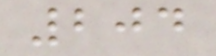204
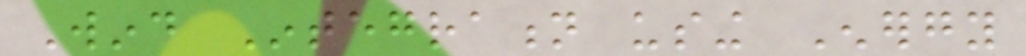Wind Integration using Energy
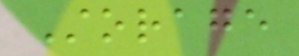Storage
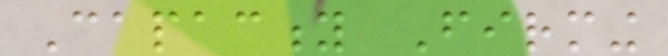Capacity Firming
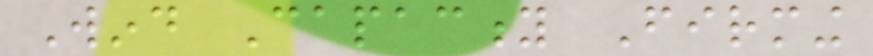Wind Capacity Firming
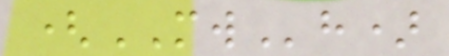(MWh)
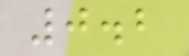0.2
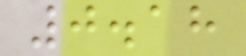0.18
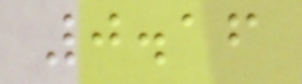0.16
